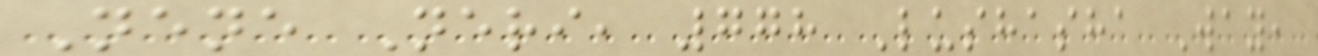Nene Neri, 778 Lushasha Way,
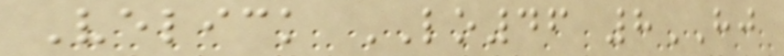Velick LO46 8HJ
